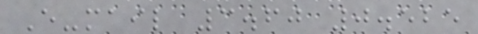E-mail 3.60 0.525
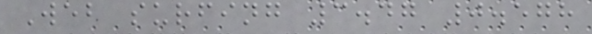Web surfing 3.47 0.578
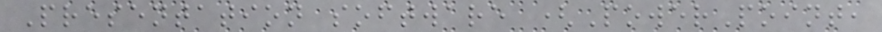Presentation software (PowerPoint,
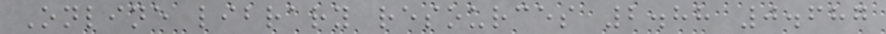Online library resources 2.88 0.687
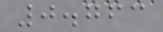0.763
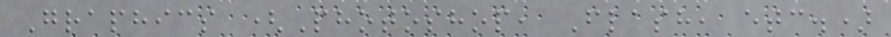Graphics (Photoshop, Flash, etc.)
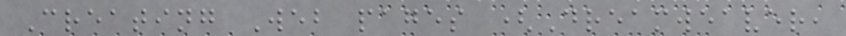Creating Web pages (Dreamweaver,
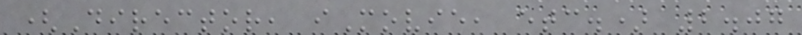(Director, iMovie, etc.) 2.07
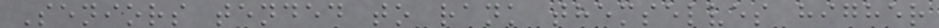Seniors tended to rank themselves higher
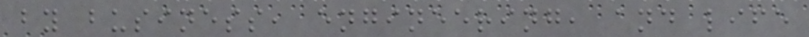by business, engineering, and life
